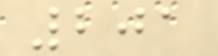201
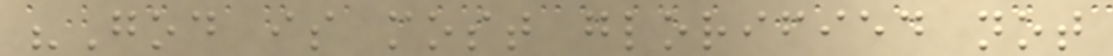"God is most glorified not
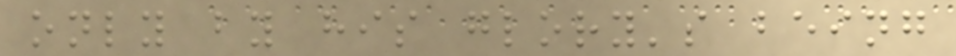only by his glory's being
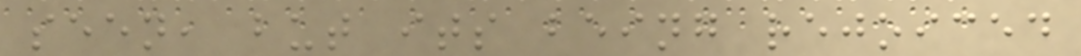seen, but its being rejoiced
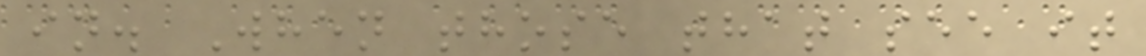in. When those that see it
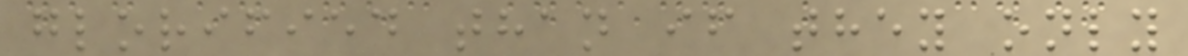glorified than if they only
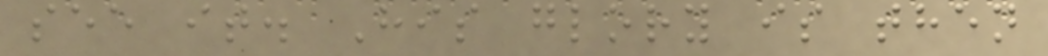see it. His glory is then
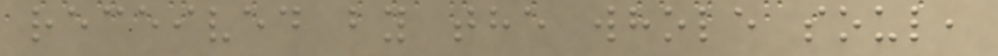received by the whole soul,
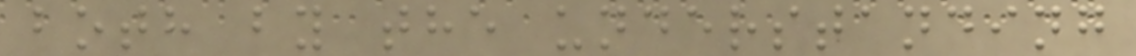both by the understanding
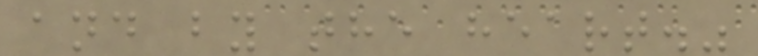and by the heart."
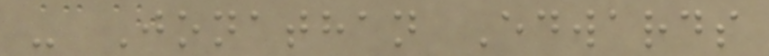- Jonathan Edwards
